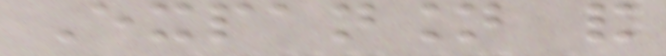Expansion and
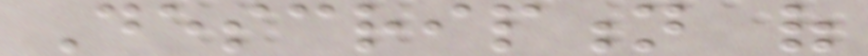Description of
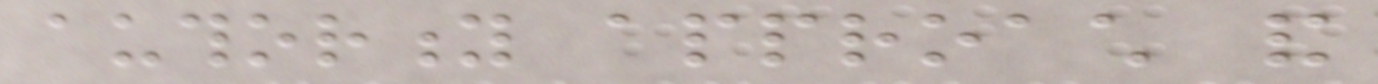authority approach and
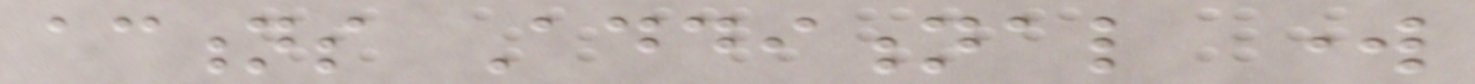actions Additional work
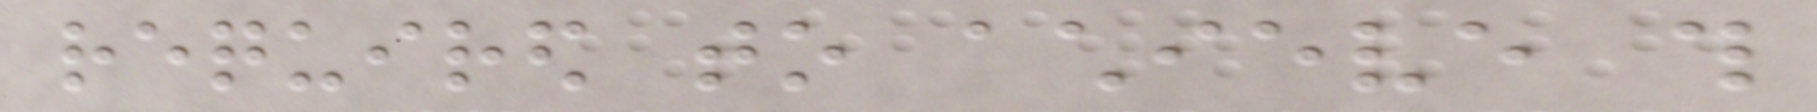required to achieve this
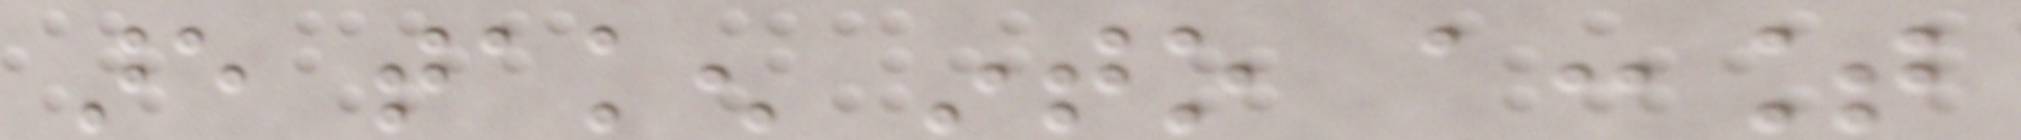are taken into account
